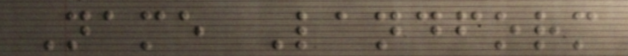Name Landform
